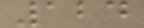124
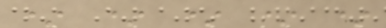* * * * *
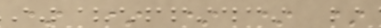* * * * *
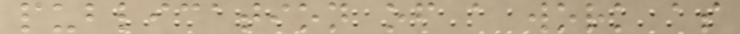publication of a work as
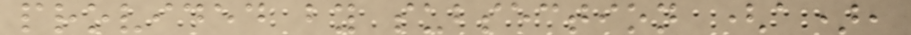provided by subsection (a),
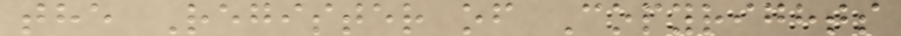the Register of Copyrights
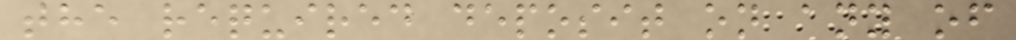the required deposit on any of
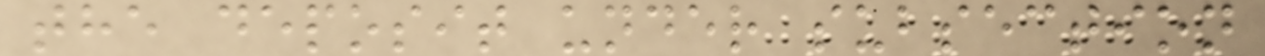the deposit under subsection
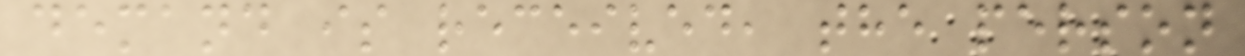demand is received, the person
